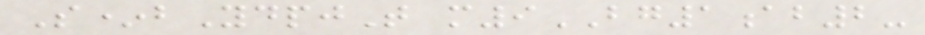S*bYdpjT m9BG1ab2-
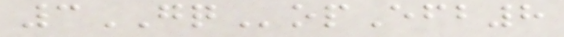3GQopEfb8
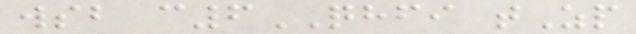wsb c6QHFI tZp
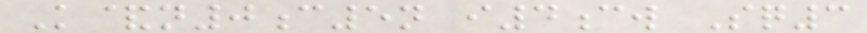K&n0c5n i4cw Sq3
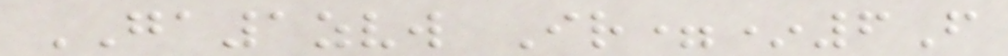GA1zvw Ir=*6F
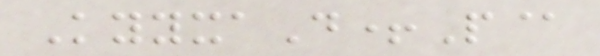KyyxaD+P@
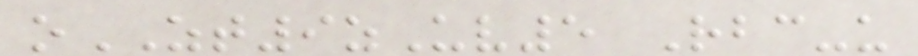oZT9zUv5 Rbc-u
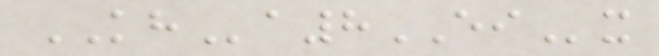KHa8EIx
